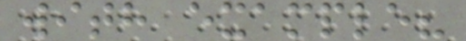with example?
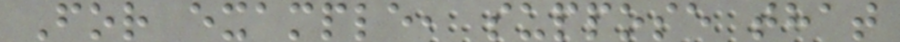For example, suppose that
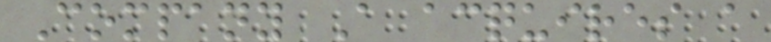Company A acquires a
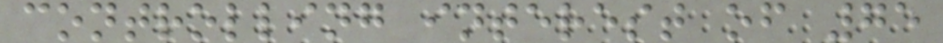controlling interest of 75
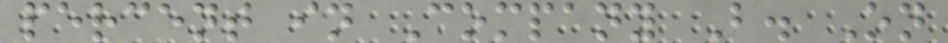percent in Company B. On
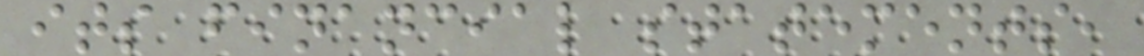its financial statements,
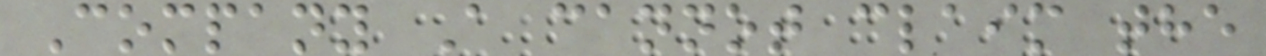Company A cannot claim the
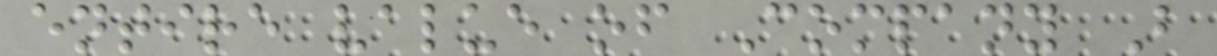entire value of Company B
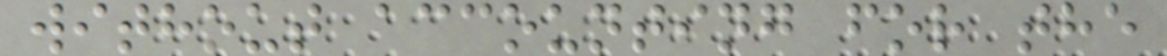without accounting for the
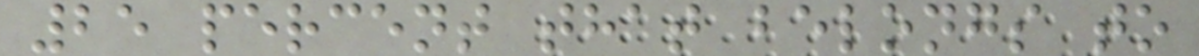25 percent that belongs to
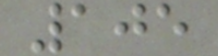105
